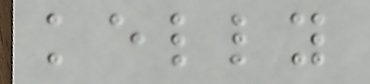kelly
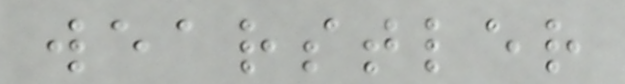wearstler
